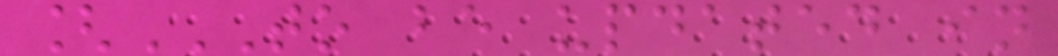[TO BE UPDATED IN
